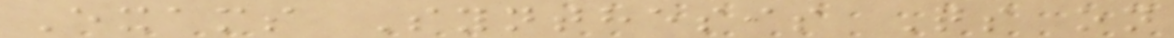Exams Synthesis Qs on
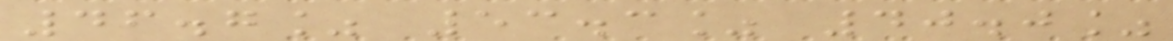46.7% 53.3% 40.0%
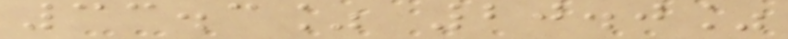33.3% 20.0%
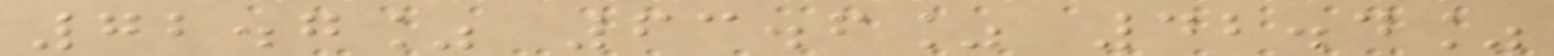72.7% 63.6% 42.4%
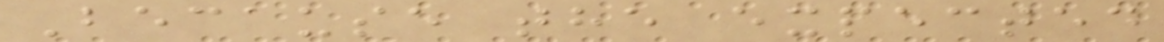Because the expected
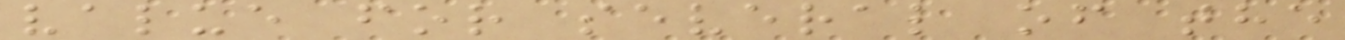value for several of the
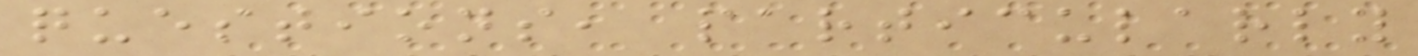questions, particularly
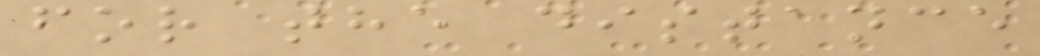for the distance
